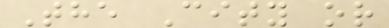The City or
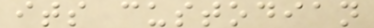its custodian
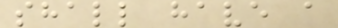shall have a
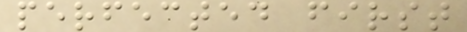perfected first
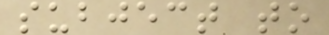subject to
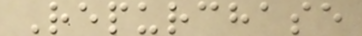Repurchase
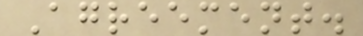Agreement.
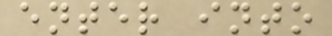enter into
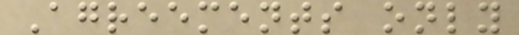Agreements only
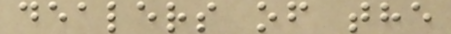dealers of the
